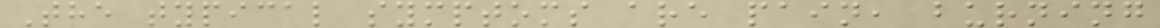The typical symptoms are pain, burning
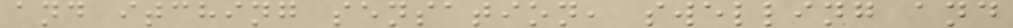and itching sensation, swelling and
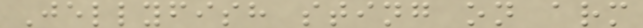Jellyfish sting on arm
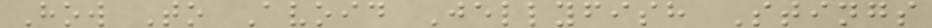How To Avoid Jellyfish Stings
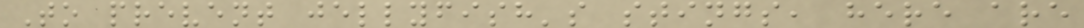To prevent jellyfish's stings, here are
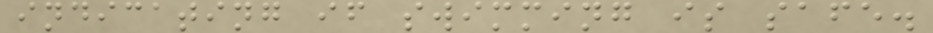indicating if swimming is safe.
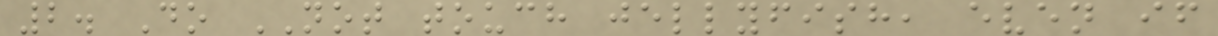2. Do NOT touch jellyfish, even if
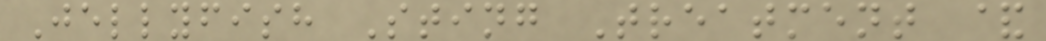Jellyfish Sting Treatment &
